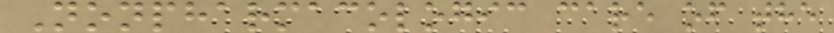Nonpharmacologic care of the
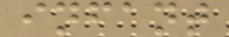infant
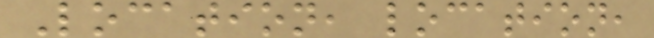Location, location,
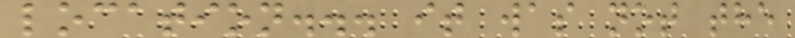location... it was not the
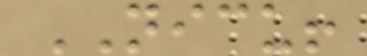NICU!
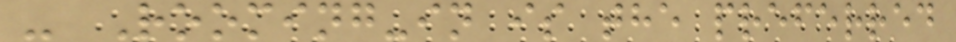- Rooming-in is the preferred
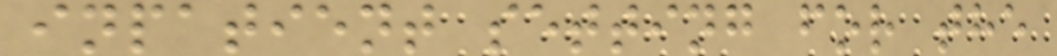inpatient setting for the
